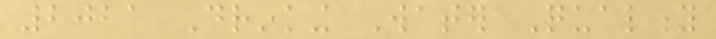2021 Drinking Water Quality
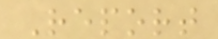Report
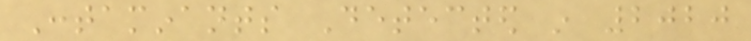Contaminants Detected in 2020
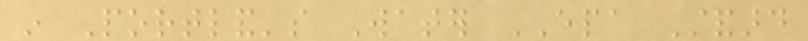in Portland's Water EPA Standard
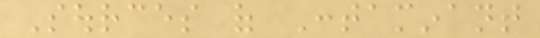Sources of Contaminant
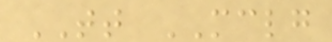TT MCLG
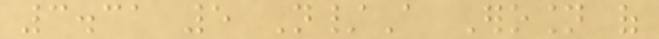3.31 5 N/A Erosion of
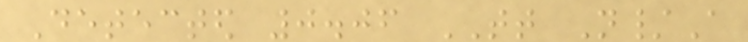Detected 0.06 TT N/A
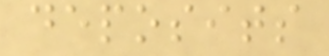deposits
